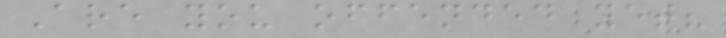Are you offended yet?
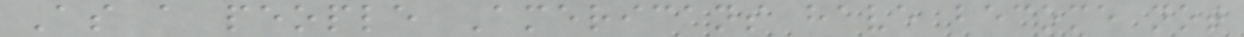As a people Americans have become not
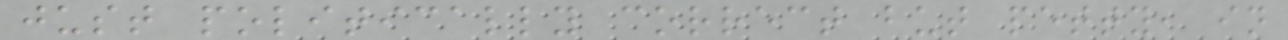just politically correct but petty, in
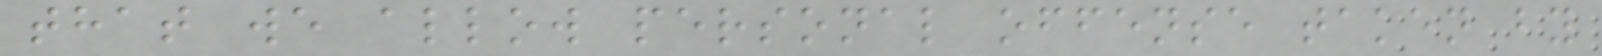that we allow personal offense taken by
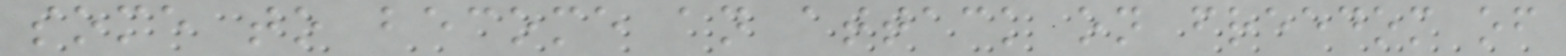some to become an attack on freedom of
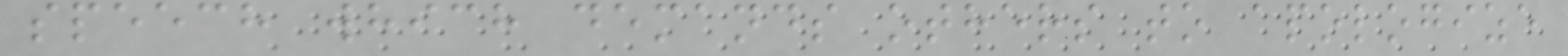speech which demands others to apologize
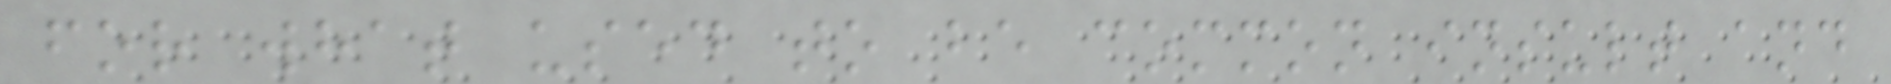for what used to be common insult and
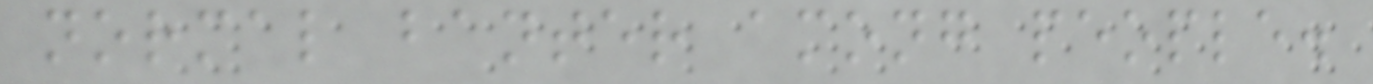normal banter among people.
